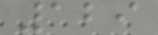129
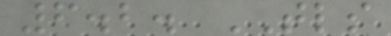6.2. TLS
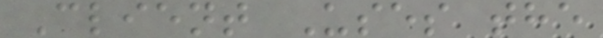Client Uses the
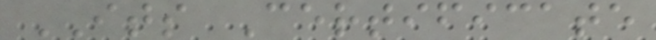ITS Certificate
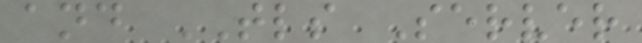and TLS Server
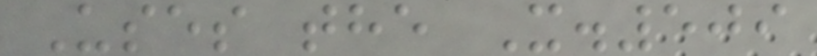Uses the X.509
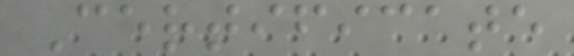Certificate
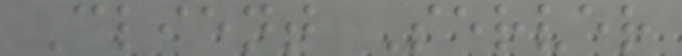Client Server
